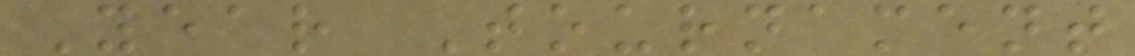Year Tournament
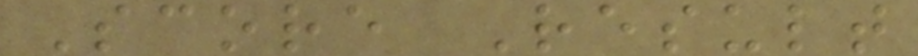Score Result
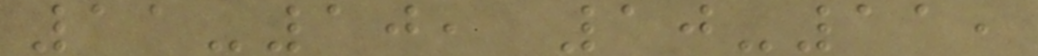11-10, 10-11,
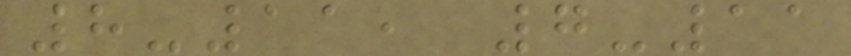8-11, 7-11
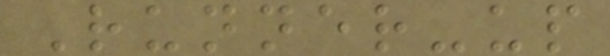Runner-up
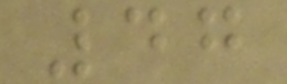47
